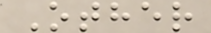Other
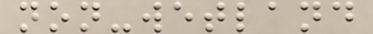non-wetland
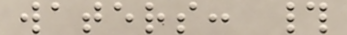waters: #
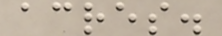acres.
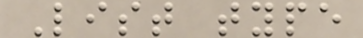List type
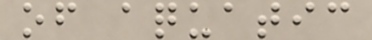of aquatic
